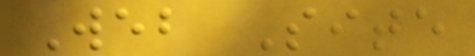Web Site
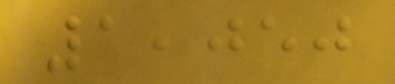1,050
